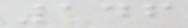146
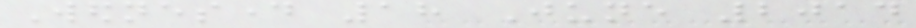Wednesday 18 June 2014
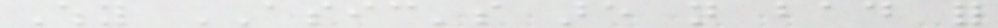Why ASIC's are not bad for
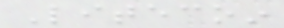Litecoin
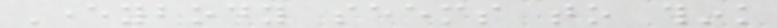Everybody seems to think
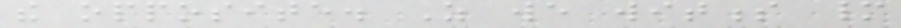the opposite. As we witness many
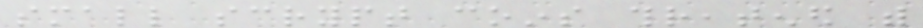small scrypt coins threatened with
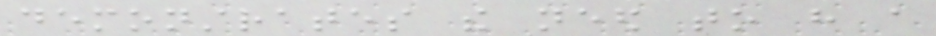demonstrates the need to have a
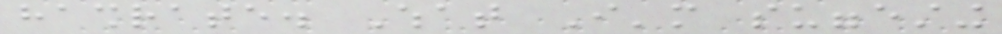hashrate. What I'm suggesting
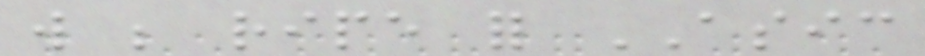will be ripe for ASIC
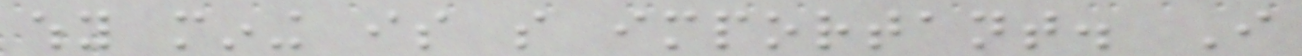why mining is so important. I
